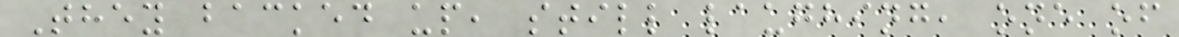They backed up, still laughing, one of
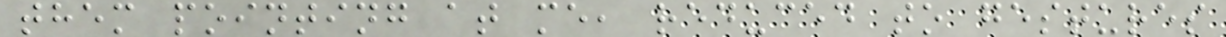them pointing at me, reduced to gestures
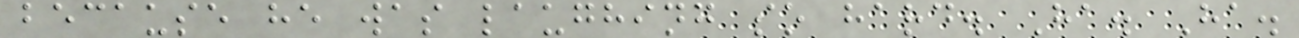because he was laughing so hard. Ha. Ha.
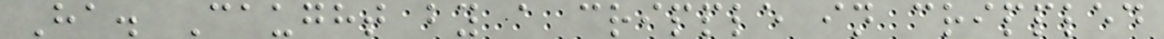Ha. Caught by a cripple in crippled
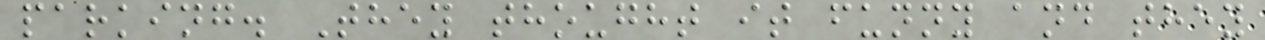parking. They thought it funny and they
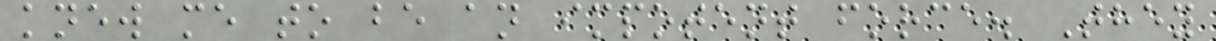knew me to be an impotent force. They
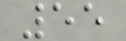55
